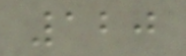120
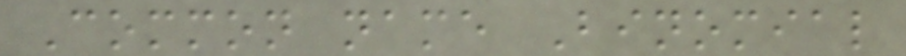Common name Binomial
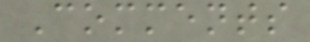Comments
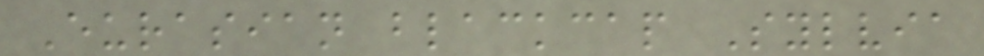Eurasian blackcap Sylvia
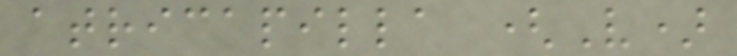atricapilla (V)
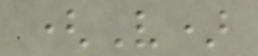(V)
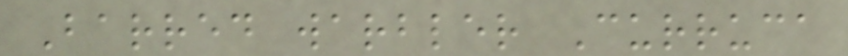Barred warbler Curruca
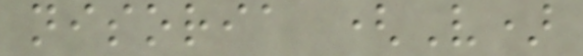nisoria (V)
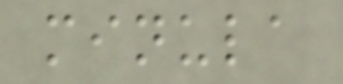minula
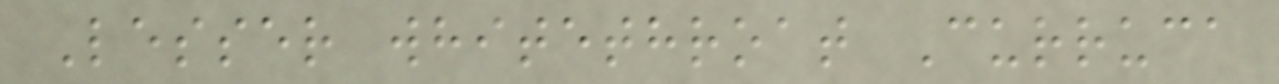Lesser whitethroat Curruca
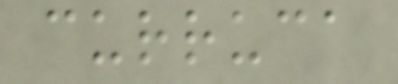curruca
